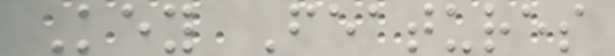Key Features
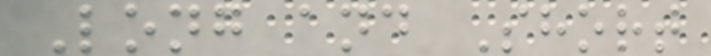Long and Short
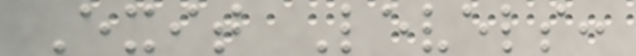Exit Levels:
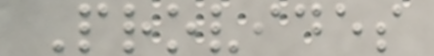Provides
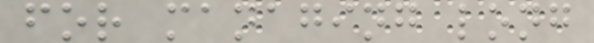for managing long
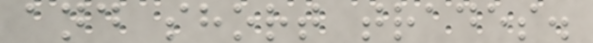and short trades.
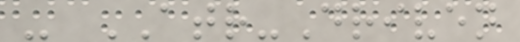- ATR-Driven
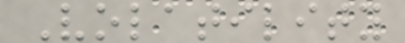Volatility
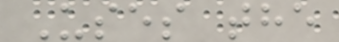Uses the
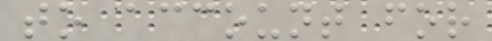to account for
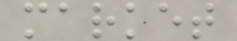market
